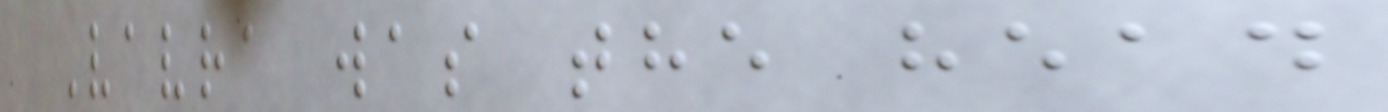Vavra was the head
